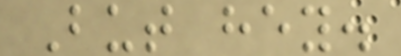But hey.
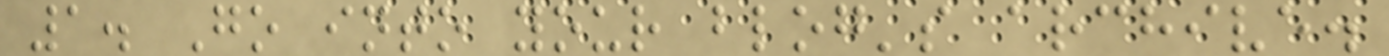1. Go into your blog's archive.
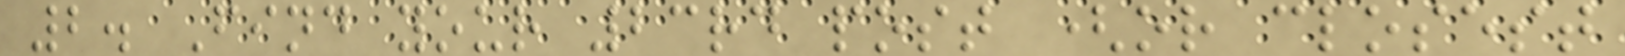2. Find your 23rd post (or closest
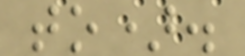to).
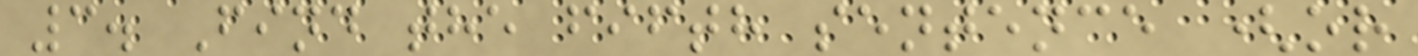3. Find the fifth sentence (or
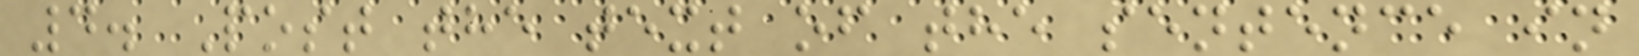4. Post the text of the sentence in
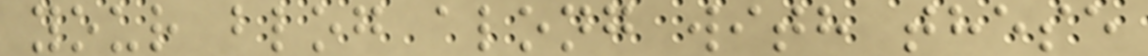your blog along with these
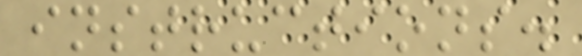instructions.
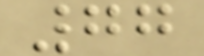77
